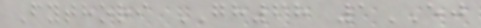Fythori GH68 1EJ
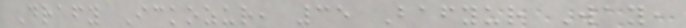Drafy Ickozur, 35 Bafyur Way,
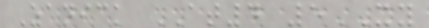Zanick AT4 5XY
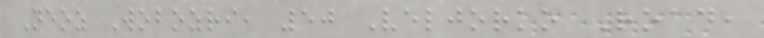Neoz Wobozri, 50 Veljorko Road,
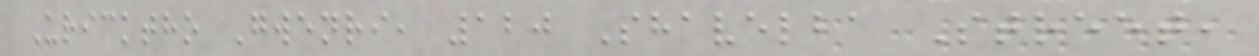Uricktho Gwenri, 120 Shavelba Street,
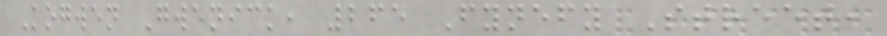Kogwen Gwenick, 265 Fynefy Street,
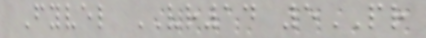Fyvel VR14 5PR
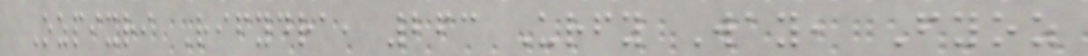Ozpixri Rifydra, 263 Urfy Way, Fyoz
